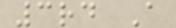3rd A
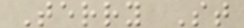Terry St
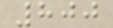800
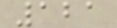121
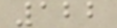122
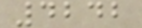4242
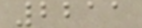2211
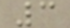3
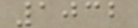1032
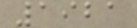1921
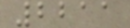2211
